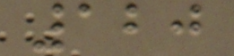120
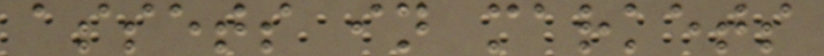assets in markets
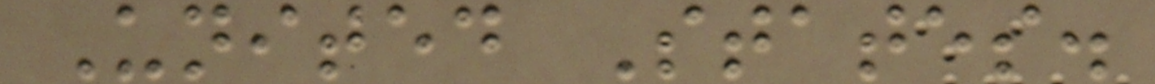United States.
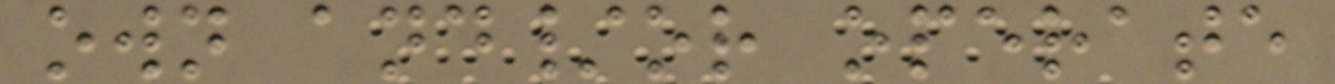own and/or operate
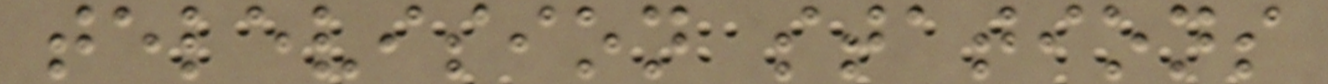television stations
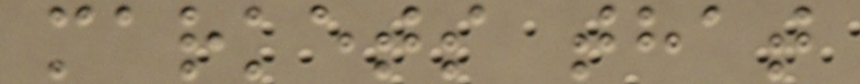markets that
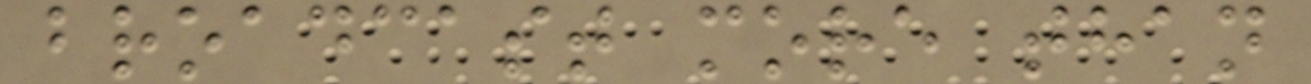broadcast more than
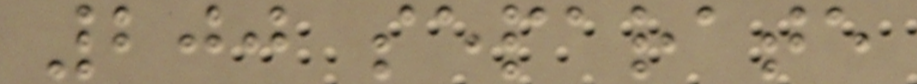200 separate
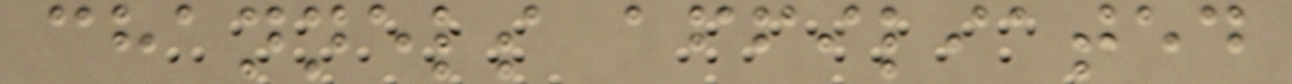channels affiliated
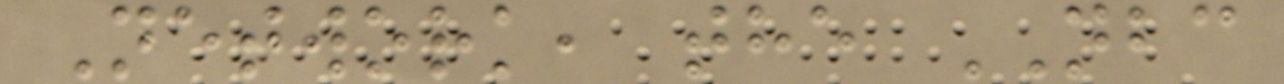Network, the NBC
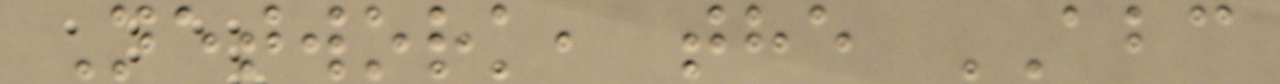Network, the ABC
